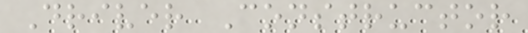Driver Constructor
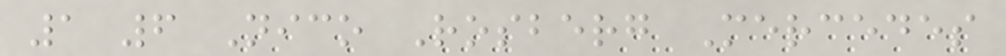1 6 Nico Rosberg Mercedes
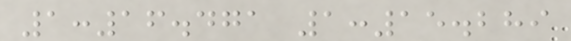1:16.471 1:15.289
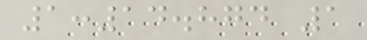1:14.874 1
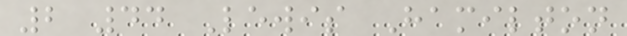2 44 Lewis Hamilton
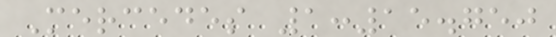Mercedes 1:15.750
